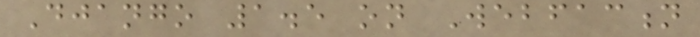Django 1.5 on Webfaction
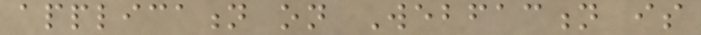application on Webfaction is
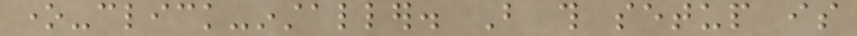one-click-installer. But this setup is
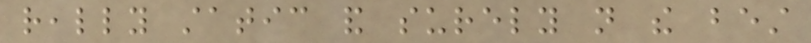really static and surely not the best
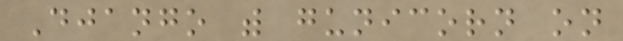Django with gunicorn on
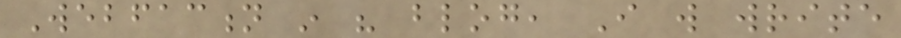Webfaction in his blog, I will write
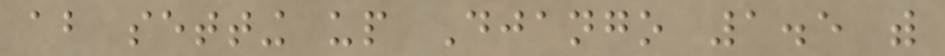about setting up Django 1.5 with
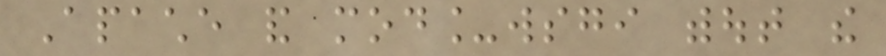Apache and mod_wsgi without the
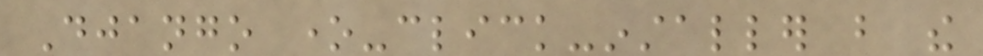Django one-click-installer but the
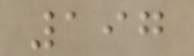197
